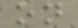on
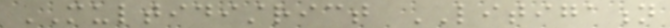MULTIDISTRICT LITIGATION
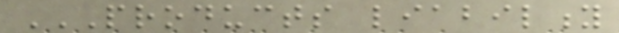PRODUCTS LIABILITY
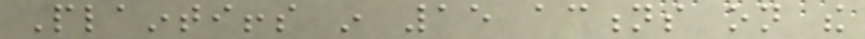Plaintiffs in 15 actions on the
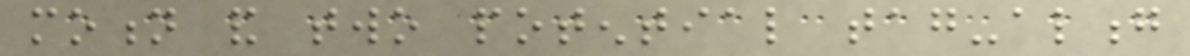motion and two potential tag-along
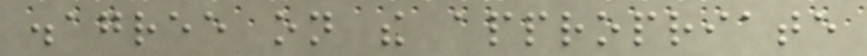disagree on the appropriate
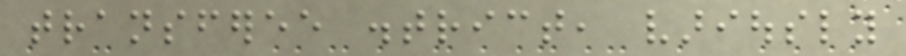transferee district, variously
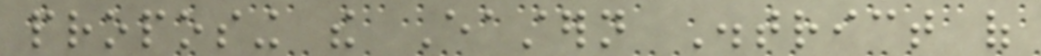proposing the Eastern District of
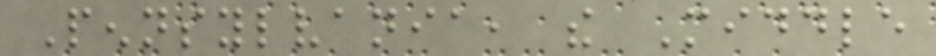Pennsylvania, the Middle
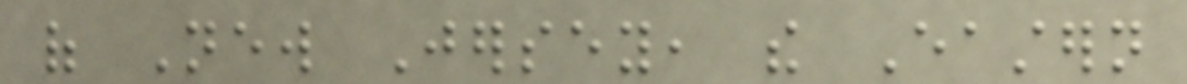of New Jersey, the Eastern
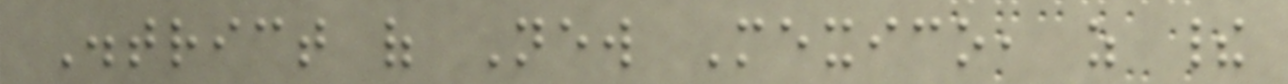District of New Mexico, as their
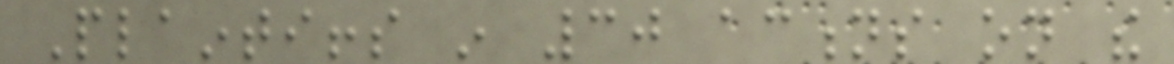Plaintiffs in 30 actions on the
